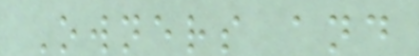Owners and
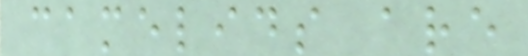camelids are
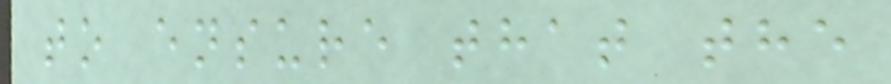to ensure that the
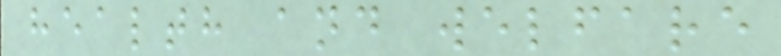health and welfare
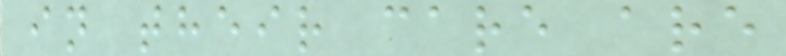in their care are
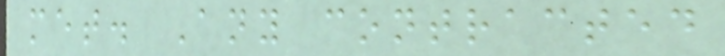met. Any contracted
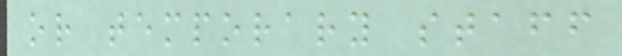or temporary staff
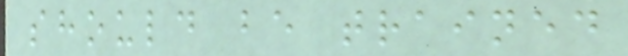should be trained
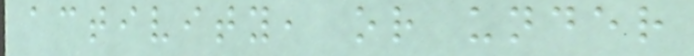activity, or under
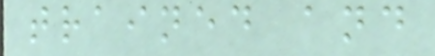trained and
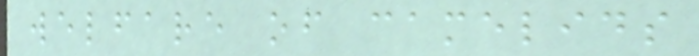welfare of camelids
